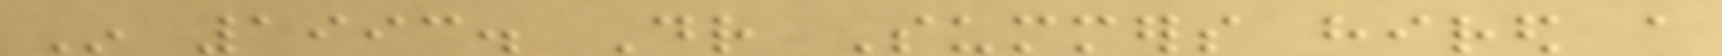In 1993. Dr Summers hired a
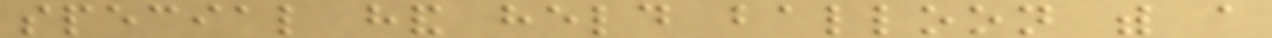special hand held balloon with a
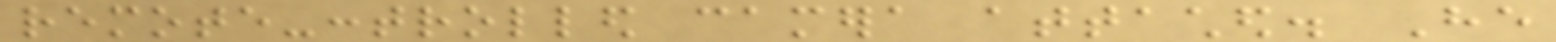remote-controlled camera attached. He
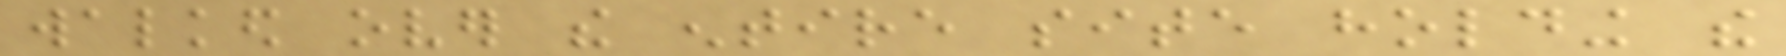walked over the entire site holding the
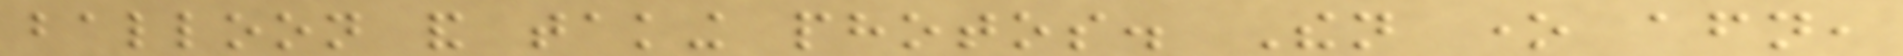balloon and taking photos. Then one afternoon,
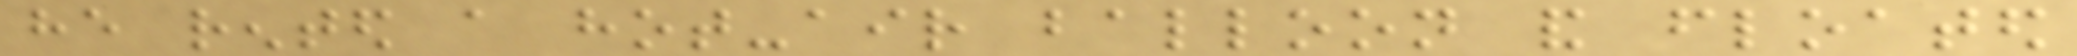he rented a hot-air balloon and floated
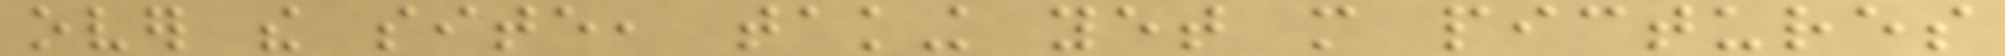over the site, taking yet more pictures
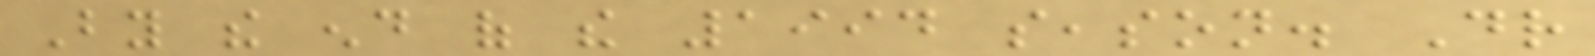By the end of the 1994 season. Dr
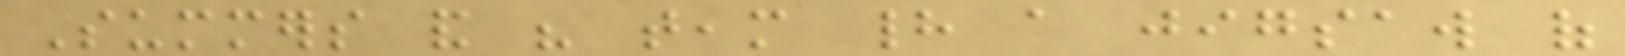Summers and his team had a jigsaw of
